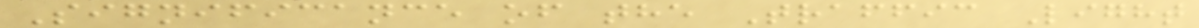Significance of the Traffic Light
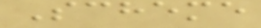Scheme
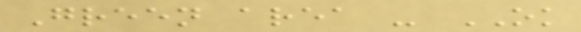Green area - OK
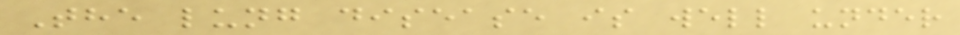The lung disease is well under
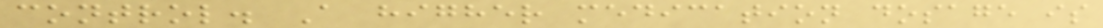control. A higher medication dosage is
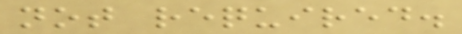not required.
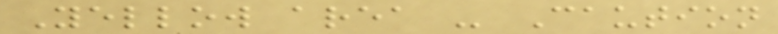Yellow area - Caution
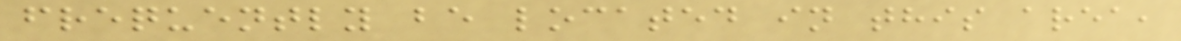frequently be located in this area,
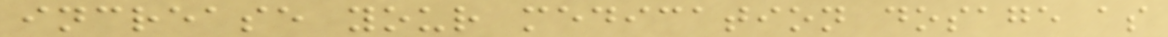increase your medication dosage as
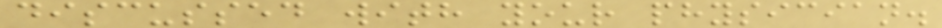discussed with your physician.
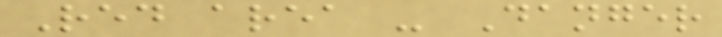Red area - Danger
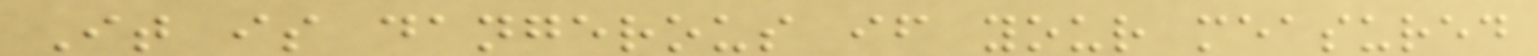It is dangerous if your measured
